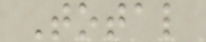Total
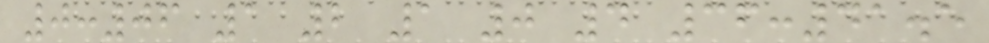0:06 1 2 1 0 4 36:41.5
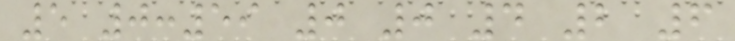5 0:59 0 0 4 2 6
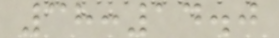38:14.0
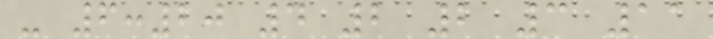- 6:20 4 2 2 3 11
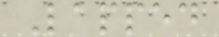Lapped
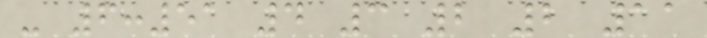- 6:51 4 3 2 2 11
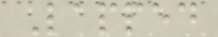Lapped
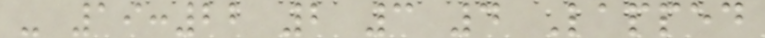- 19:22 2 3 4 Lapped
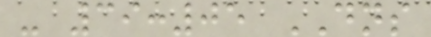- 39:05 DNS
